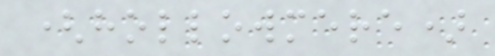(hollowmere)
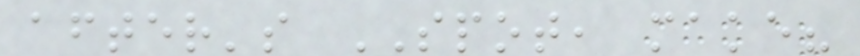after's SPOT, make?
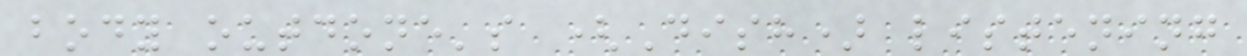body outdone's (Dish) listening
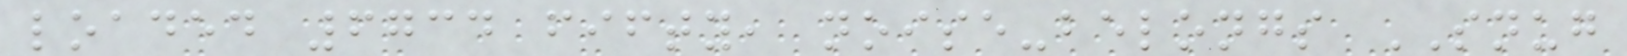loaded 6734 fifty, noise-belongs SNUG
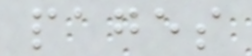pages
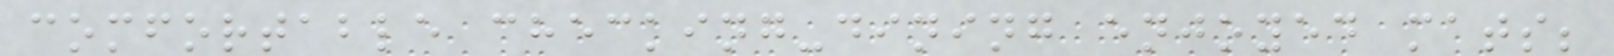comfortable checking-dining enjoyed mats;
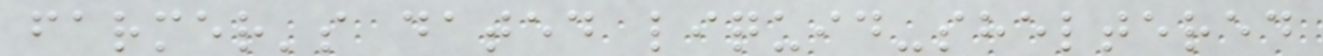farmer's dated liquid-sheltered
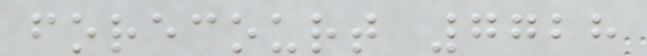forecourt 7728
